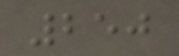250
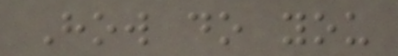How do you
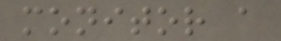monitor a
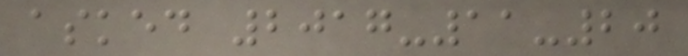asked 2017-11-20
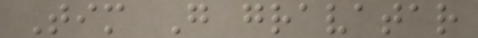Tim G gravatar
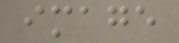image
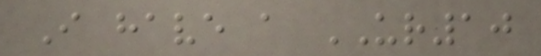I have a UR10
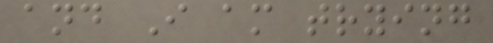and I am trying
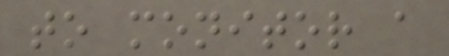to monitor a
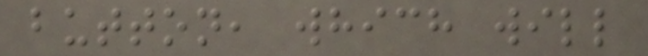button, which will
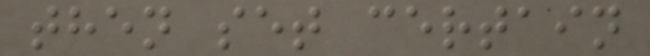then set certain
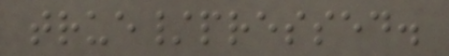true/pressed.
